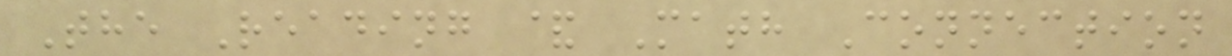The Reading & Math Connection
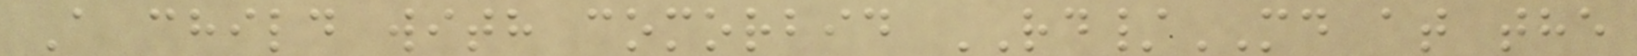A child with comorbid RD/MD at the
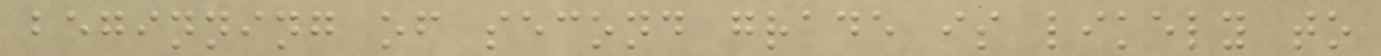beginning of second grade is likely to
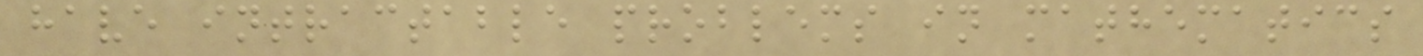have intractable problems in mathematics
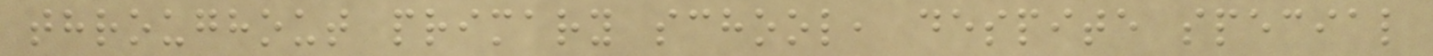throughout primary school, despite special
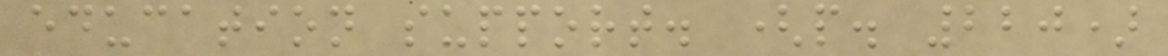education support. (p. 220)
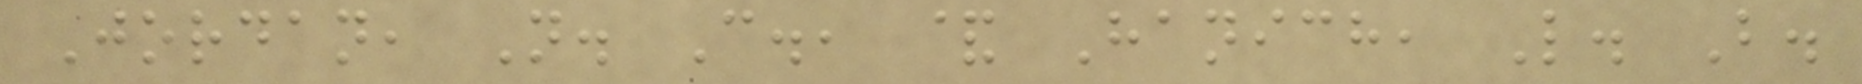Jordan, N. C., & Hanich, L. B.
